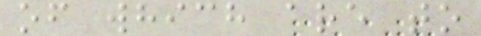of which are to
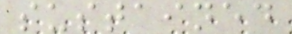sustained
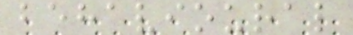behavioural
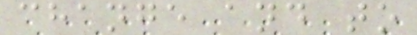change and to
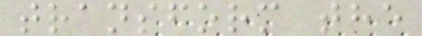transform the
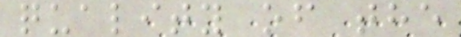quality of the
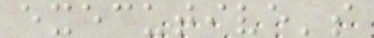executive's
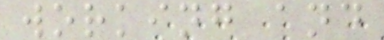working and
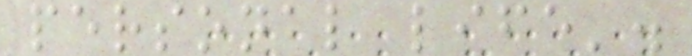personal life'.
